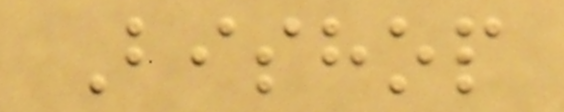Bishop
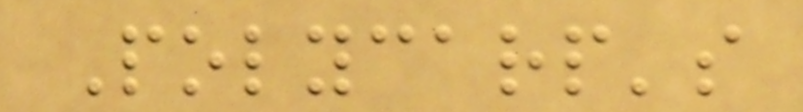Polycarp's
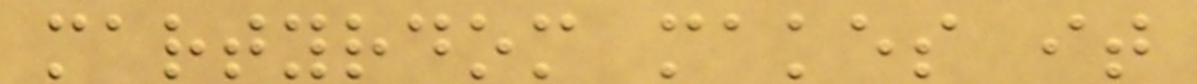martyrdom makes it
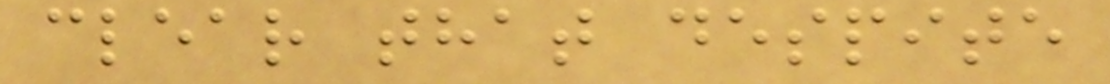clear that despite
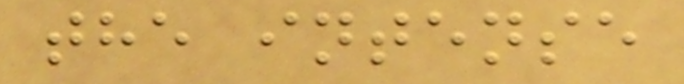the intense
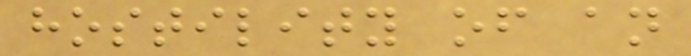hostility of an
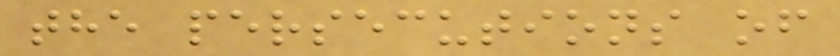the persecutions of
